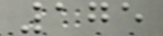175
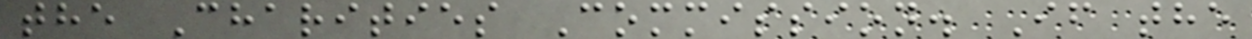the Charities Commission. If the
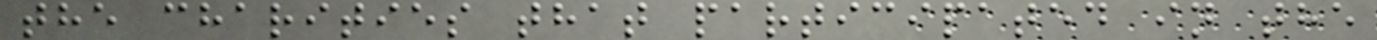the charities that participated in the
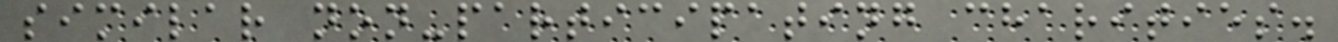similar non-participating charities.
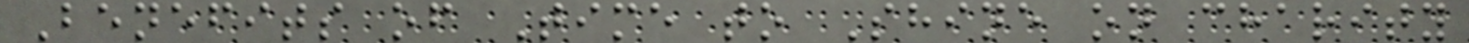Benefits of Time to Shine on charity
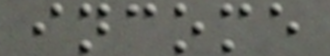income
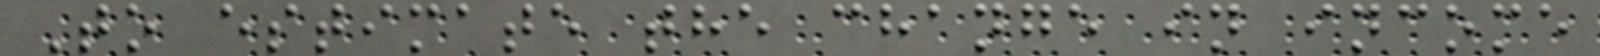To estimate the change in income
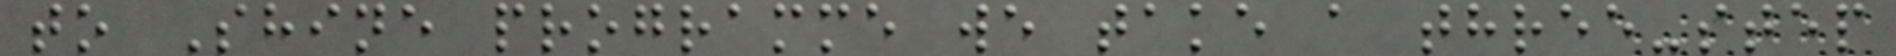to Shine programme we take a three-step
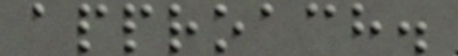approach.
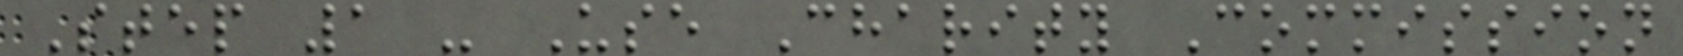Step 1 - Use Charity Commission
